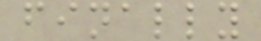finally
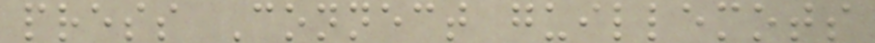press Connect guillemots
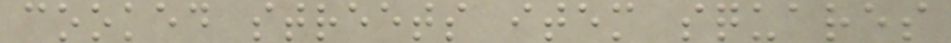cooked streets item squares
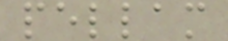pellam
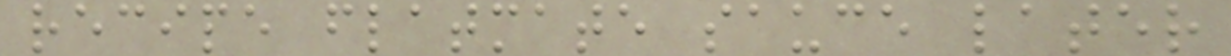recipe flatmate sauce later
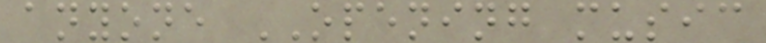anyone OPENING music
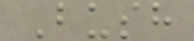Bush
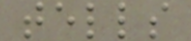tells
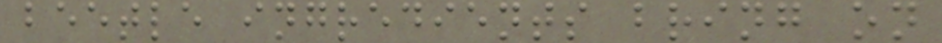beetle ingredients bring on
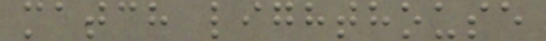match lighthouse
